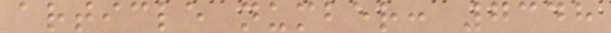article number: 7348
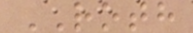ROTH
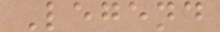Legend
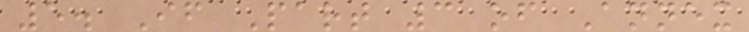5. If Part 3 of Annex
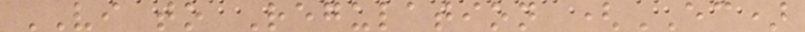VI to Regulation (EC)
